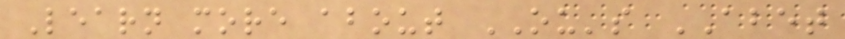Learn more about OU's ABET
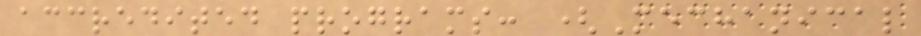accredited programs: (Mechanical
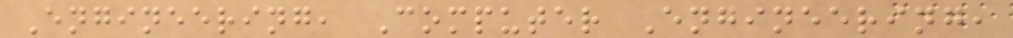Engineering, Computer Engineering,
